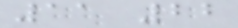11 22
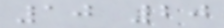10 20
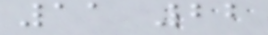11 22
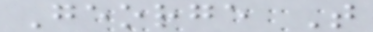George T
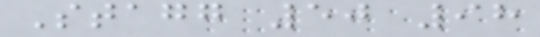Stagg 50 98
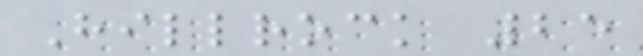Hillrock 25
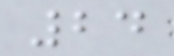24
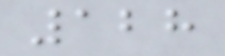128
